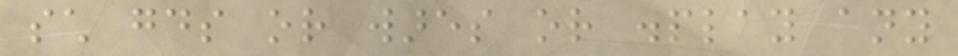such goods or wares or display any
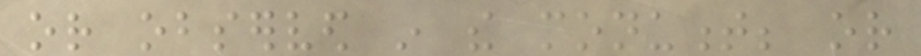or observed in the monument; or
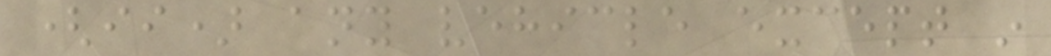(ii) any vehicle except in
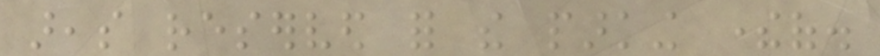areas reserved for the parking thereof.
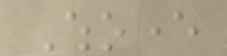Whoever
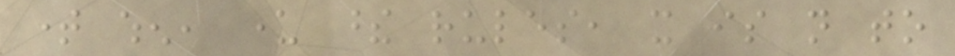time when, under these rules, it is not to
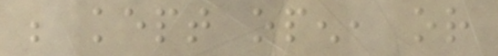be kept open, or
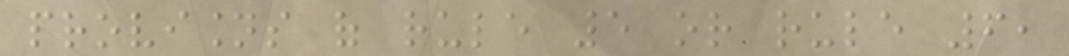provisions of rule 5 or rule 6,
